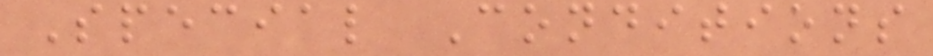Special Conditions
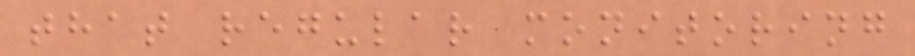that regular monitoring
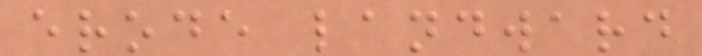erode landward
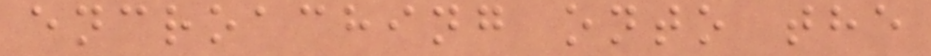encroaching onto the
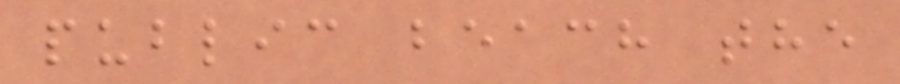public beach the
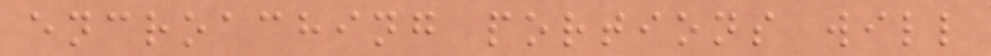encroaching portions will
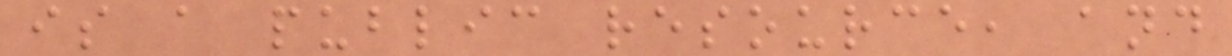is a public resource, and
